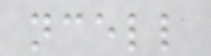ncell
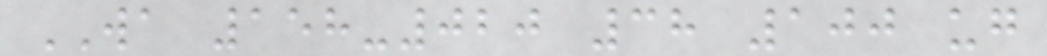WA 158-020 38 100 ug
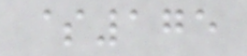$175
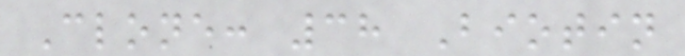Clone: 38 Biotin
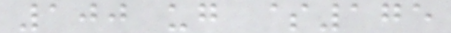100 ug $175
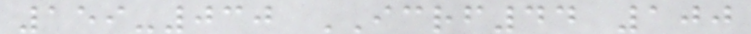159-030 ICRF44 100
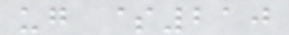ug $210
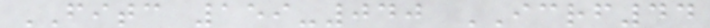FITC 159-040 ICRF44
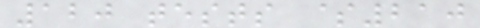120 tests $210
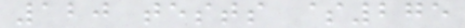120 tests $275
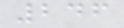246
